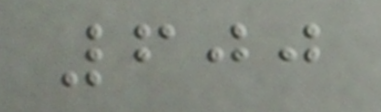600
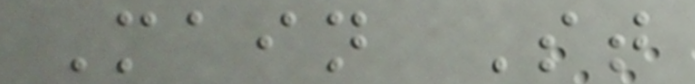Main St
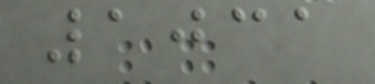1031
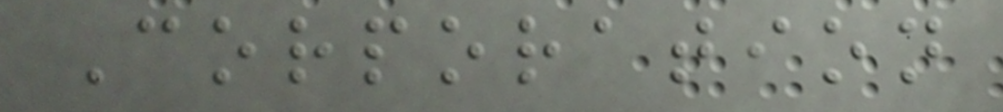Corporation
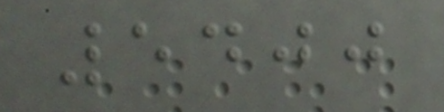5400
